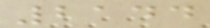2144
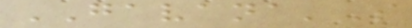GAVANA'S
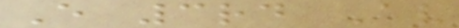E 3rd Av
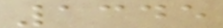1345
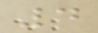4
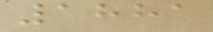1881
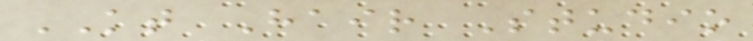KT Hair Studio
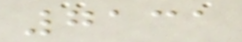7131
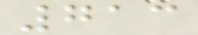713
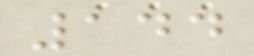144
